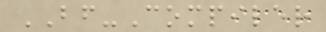BF-Compiler
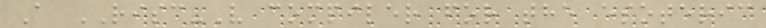A RISC-V compiler for the esoteric
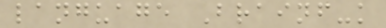language Brainf-k
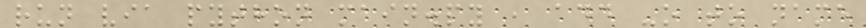run via python main.py , add -o to name
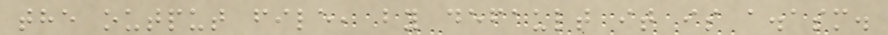the output file, by default it is a.asm.
